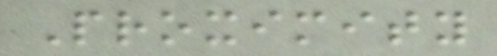Proximity
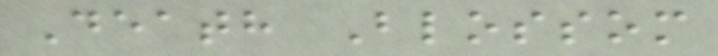Death Blossom
